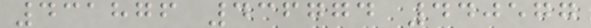431876 436774 440577
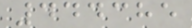444385
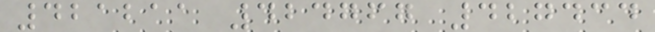421211 424767 427434
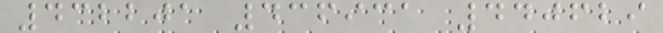432201 436931 440629
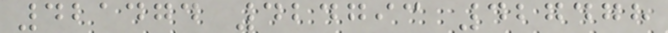421474 424793 427478
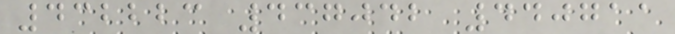432223 437042 440711
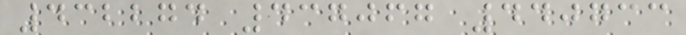432274 437067 440733
